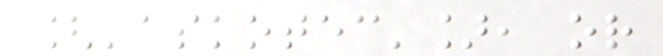['askotec'], or
